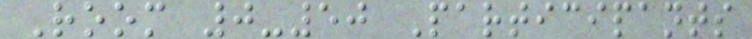Room 0-50 Participants
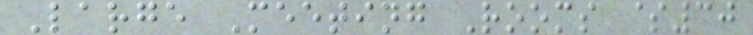Large Meeting Rooms $30
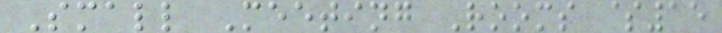Small Meeting Rooms $15
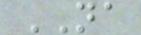NA
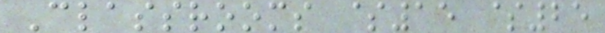Classrooms $15 $25
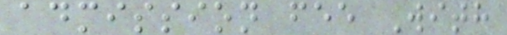admission fee With
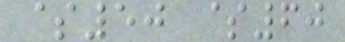$50 $60
